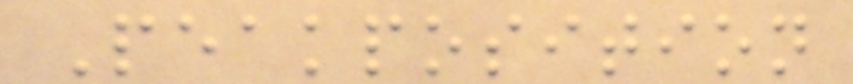Peakposition
